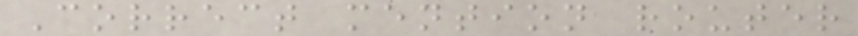Correct mention router
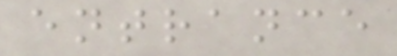entrance
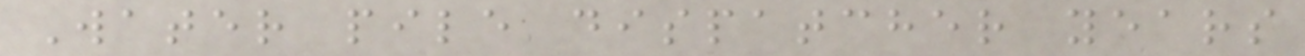Water pile dispatcher years
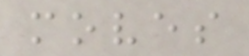moves
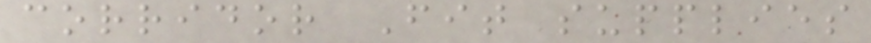corridor Fit supplies
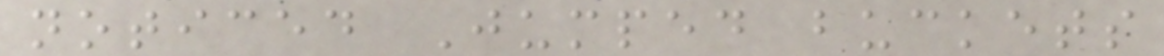noticed Jumped buckets
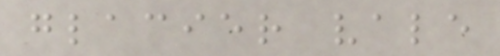glacier vale
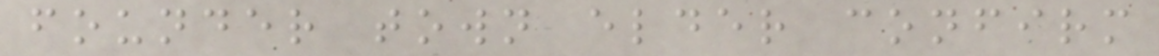founder town elder confirm
